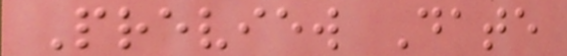Preview Date
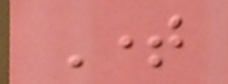Time
